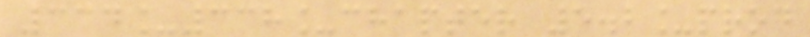334_338_chapter 5.2_prod
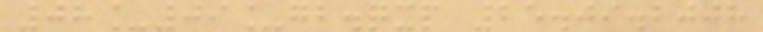08_09_gb.qxp 25.09.2008
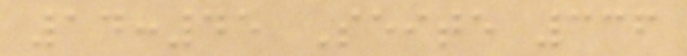14:45 Seite 336
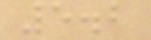5.2
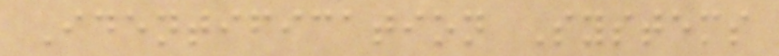Identification Systems
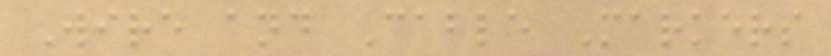Wire and Cable Markers
